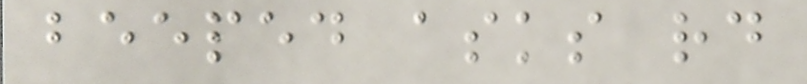beeped asks rd
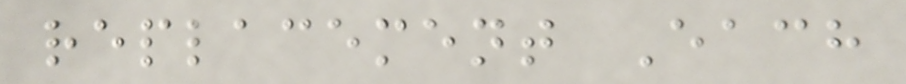replacement Each
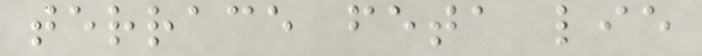terrace feta lie
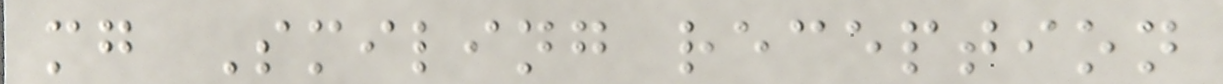mg Smiling reception
